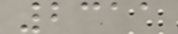2311
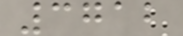3712
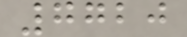7720
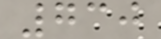730
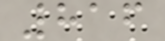816
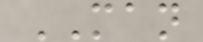MAN
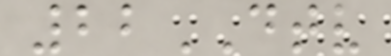22DTV
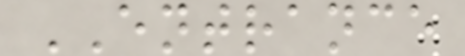ENTRANCE
